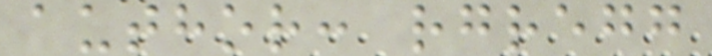author: rgregg
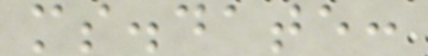ms.date:
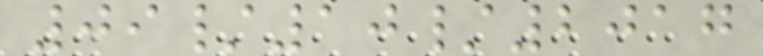09/10/2017
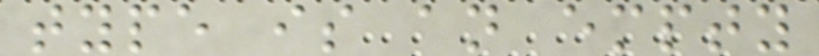type is an empty
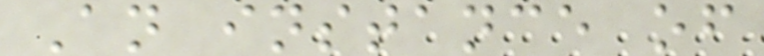An instance of
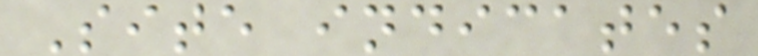Site indicates
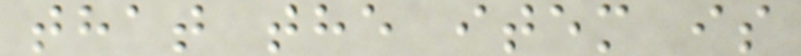that the item is
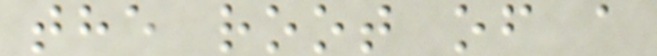the root of a
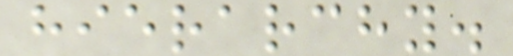hierarchy.
